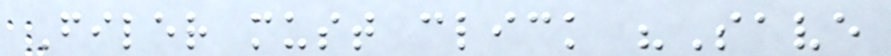Filer must click "Save
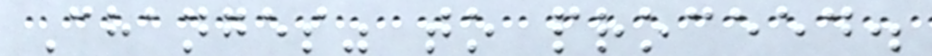Changes" to proceed.
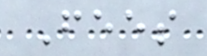Fees
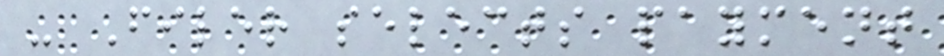- Filer selects payment
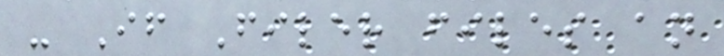- If Filer files an
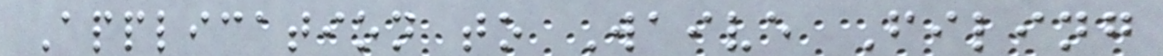Application to Waive Filing
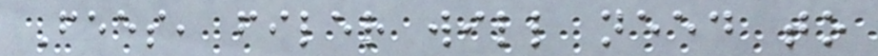Fees, filer will need to
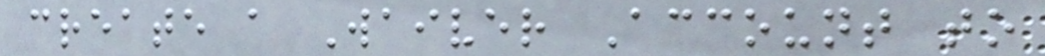create a Waiver Account to
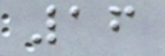16
